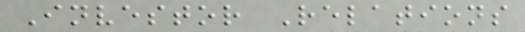Investor Relations
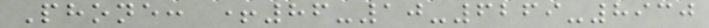Phone: +86-10-6269-8930
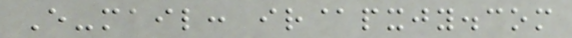E-mail: ir@pxjy.com
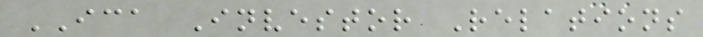ICA Investor Relations
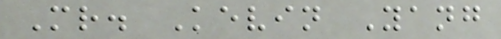Mr. Kevin Yang
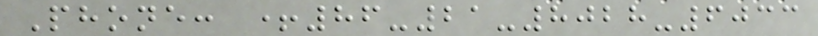Phone: +86-21-8028-6033
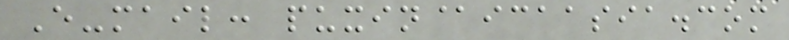E-mail: puxin@icaasia.com
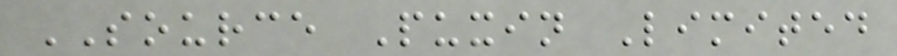SOURCE Puxin Limited
